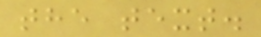the text.
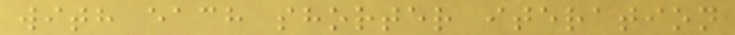with each shorter iteration
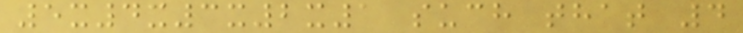5x4x3x2x1 such that 4
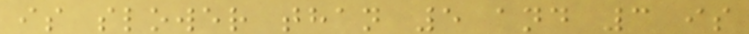is slower than 5 and 3 is
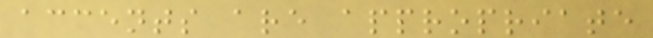accents are appropriate
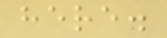here.
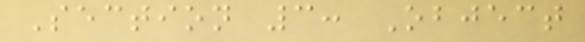Section 3: Object
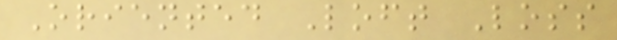Oriented Loft Loss
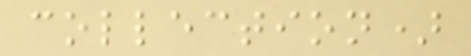collection)
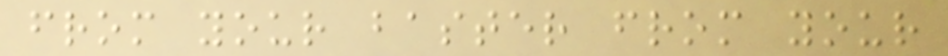from your baster from your
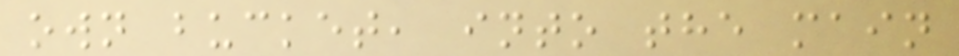own bucket, into the main
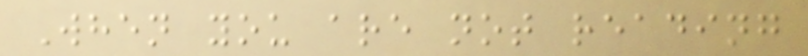When you are not reading
